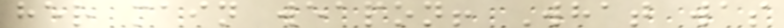her main weapon! What was
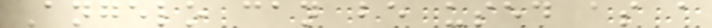Angelo can be used as a
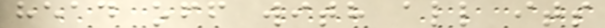head off with all its
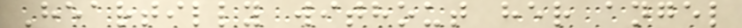Heartilly without her angel
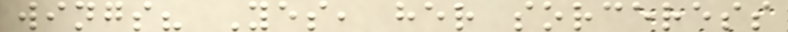wings? Yes, her sorceress
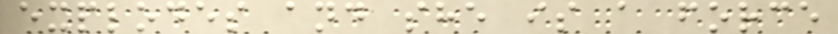explodes and she is a force
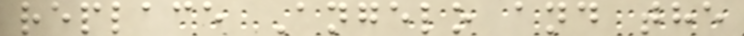replace Angelo and the
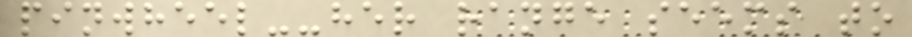pinwheel--her range seems to
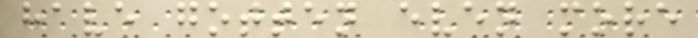have gotten even more
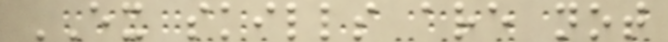EX skills are not
